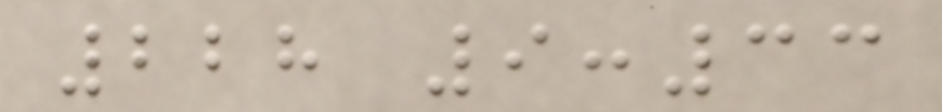228 9:33
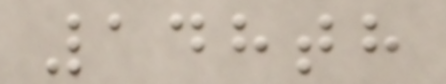148th
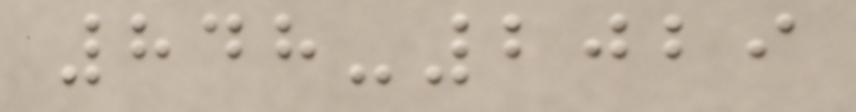848-2029
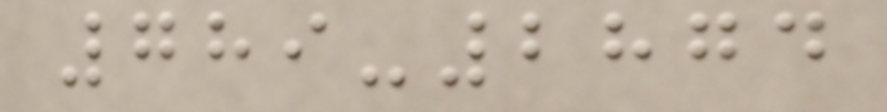789-2874
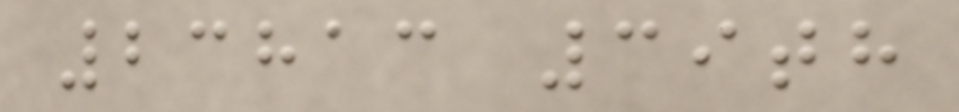23813 39th
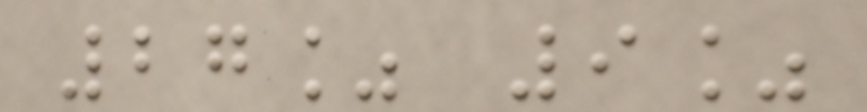27% 9%
